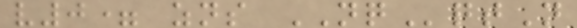v0= zns NQqtN
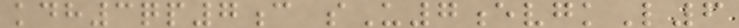kdh3qp7c sU7evgkL6
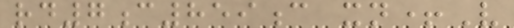rd7c859c xn+V
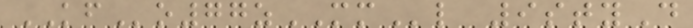KFo77zMMl 9styD
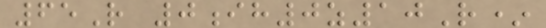65R 0ih0z10R*
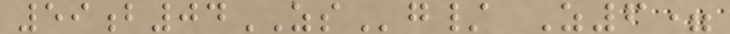59b04ZSg/ Z6=
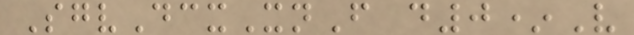SgvDcxXnF d0*V
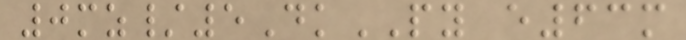0mz/5DkPY e63m
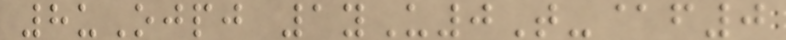8uOjpj 1yU0T-@f0
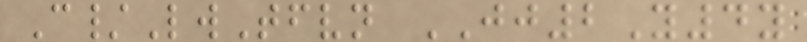C/LwTfvn JJ2Y4y
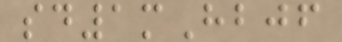sd1mHbjf
